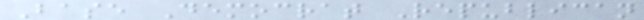Base Democrat Republican
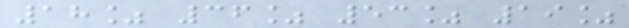18% 36% 53% 19%
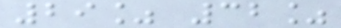29% 32%
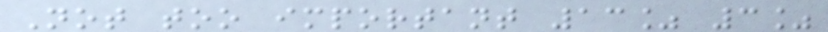Not too important 13% 3%
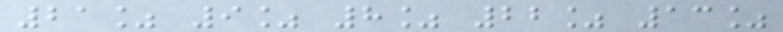21% 9% 8% 22% 13%
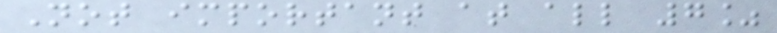Not important at all 7%
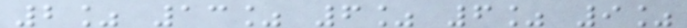2% 13% 6% 6% 9%
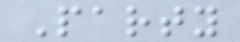Party
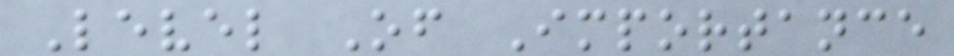Level Of Importance
